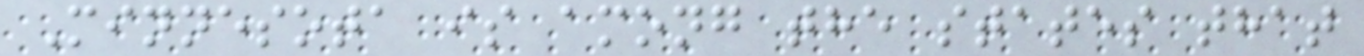Minnesota is among the states that
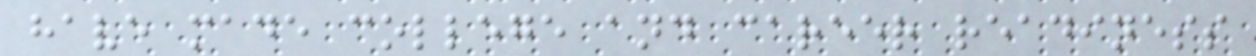have made college and career readiness
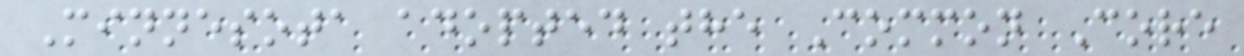Minnesota adopted the Common Core
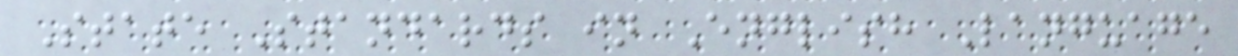State Standards in English Language
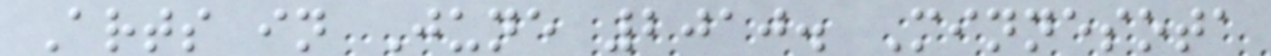Arts in June 2010. Minnesota
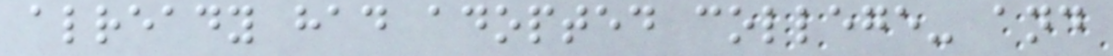already had adopted college- and
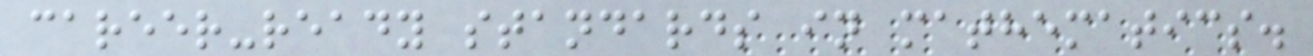career-ready standards in mathematics.
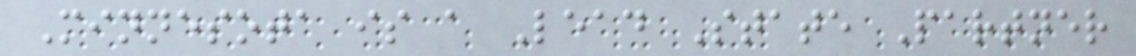Minnesota is a Lead State Partner
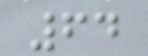64
